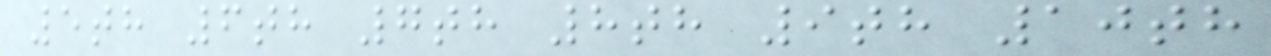5th 6th 7th 8th 9th 10th
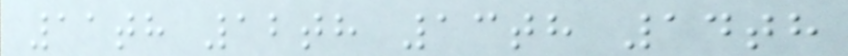11th 12th 13th 14th
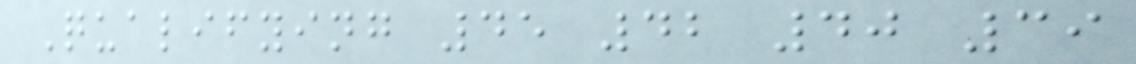Qualifying 45 42 40 39
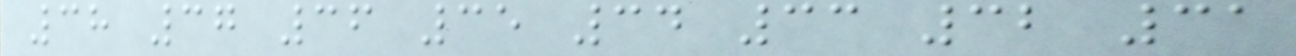38 37 36 35 34 33 32 31
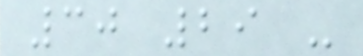30 29 -
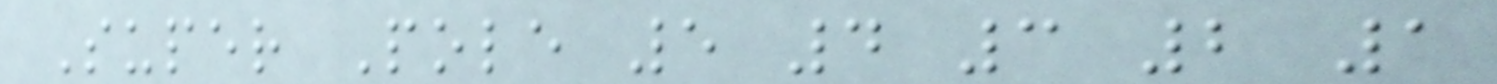Super Pole 5 4 3 2 1
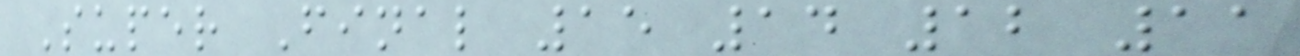Super Final 15 14 12 11
